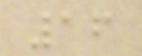16
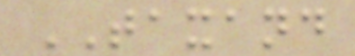TAXAND
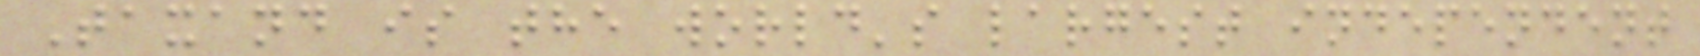Taxand is the world's largest independent
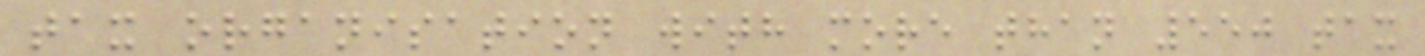tax organisation with more than 550 tax
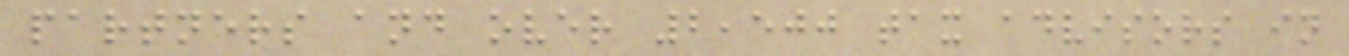partners and over 2,500 tax advisors in
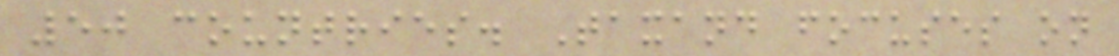50 countries. Taxand focuses on
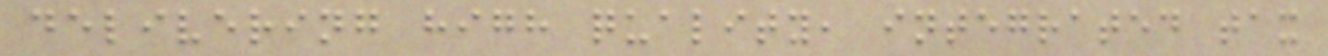delivering high quality, integrated tax
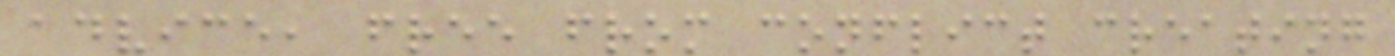advice, free from conflict creating
